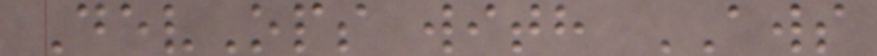DevOps with AWS
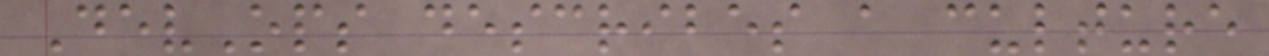DevOps describes a culture
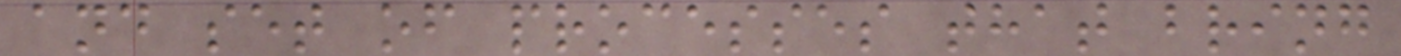and set of processes that bring
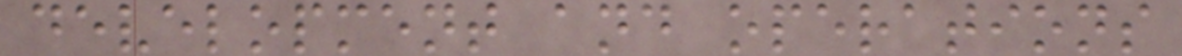development and operations
